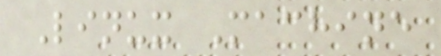Linux Machine
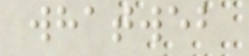whatweb
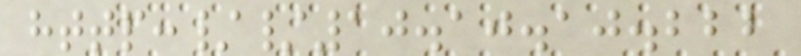http://10.10.10.222
